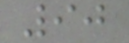90
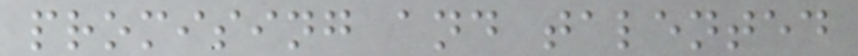promising and talented
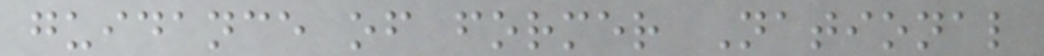guidance of former National
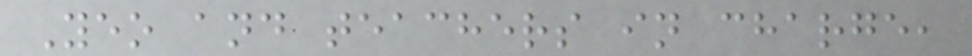Yeo and teachers in charge,
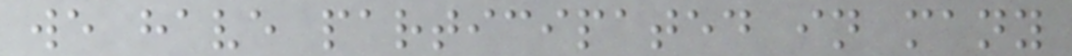we have participated in many
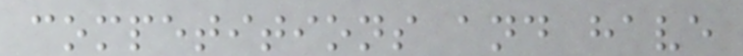competitions and have
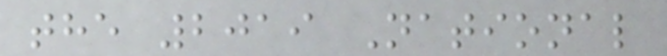the 2019 National
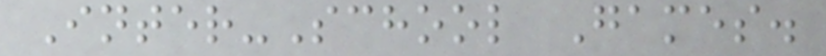Inter-School Games.
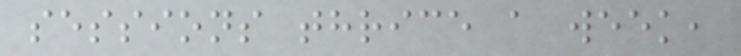sessions thrice a week,
